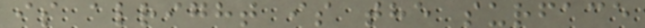is alright is the surface
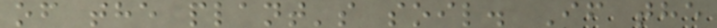of the plant's soil. If the
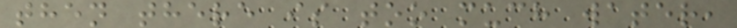then there is too much water,
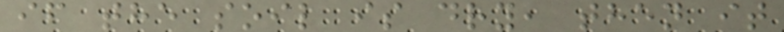if the soil is dry, then it
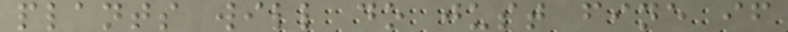plants will do just fine if
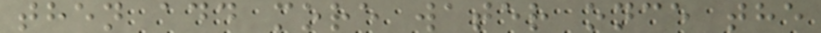then add more water once the
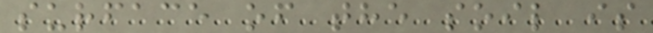surface of the soil is
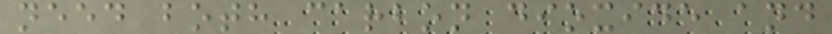need both carbon dioxide and
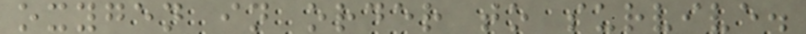oxygen in order to survive.
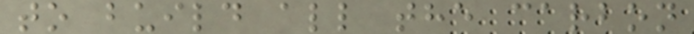to build all the carbon
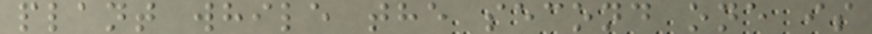plant while the second one is
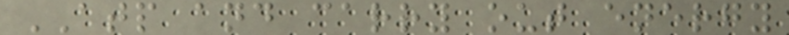ATP and carry out energy
